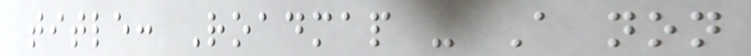title: Roadmap - A non
